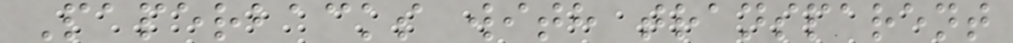Paperbacks with transparent
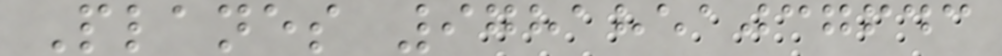Planes 9781851037643
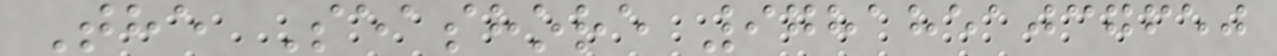The Seashore 9781851037650
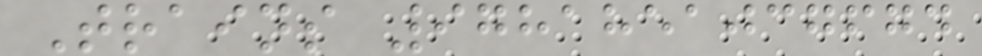Trains 9781851037674
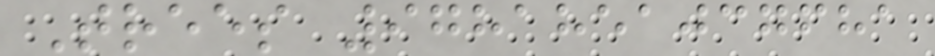Trees 9781851037681
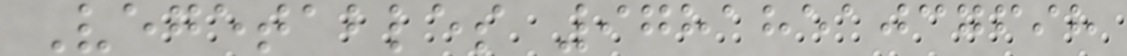Vegetables 9781851037698
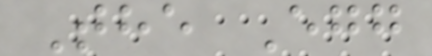The Egg
